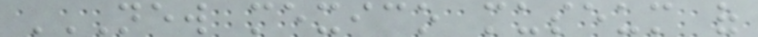NEW MEXICO MUSEUM OF
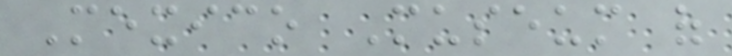Mexico Museum of
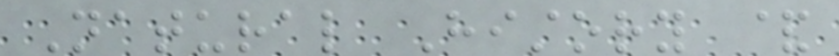Natural History &
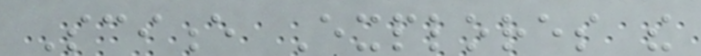Science Explores the
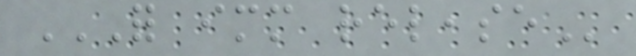FOR IMMEDIATE RELEASE
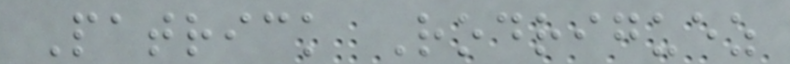Patrick Rodriguez
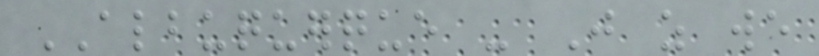ALBUQUERQUE - Just as we
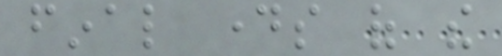final days of the
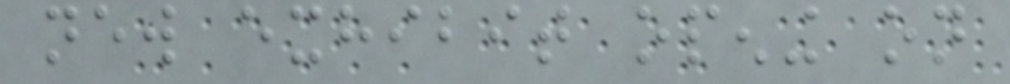new exhibit opening on
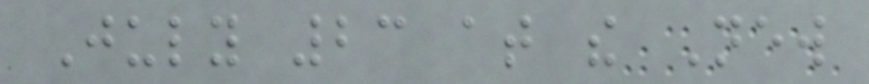July 23 at the New
